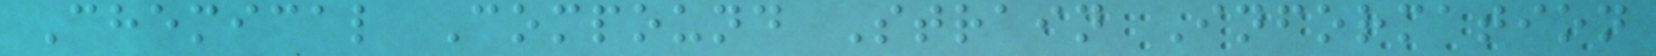Chemical Compound Strain Information
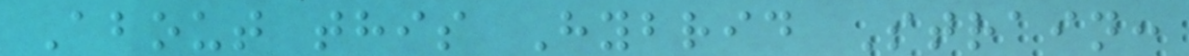About this Hybrid Strain:
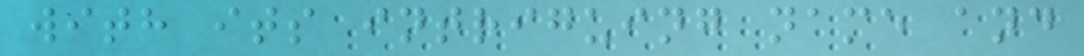with its intriguing name and
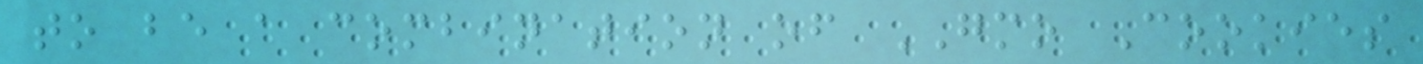to be a combination of GMO Cookies
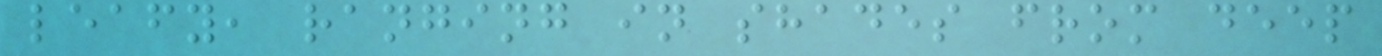leafy, ranging in shades from deep
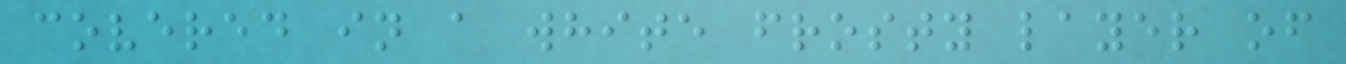covered in a white frosty layer of
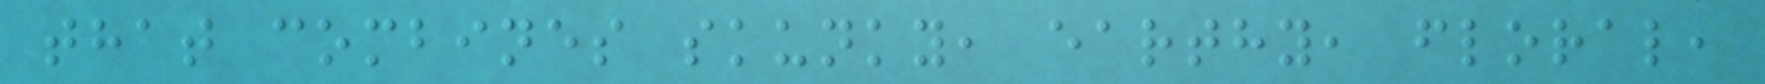that combines skunky, earthy, floral,
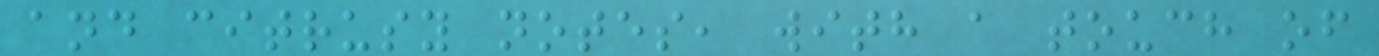and citrusy notes, with a touch of
